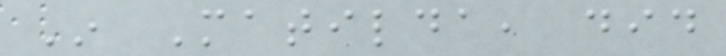In Matilda, did
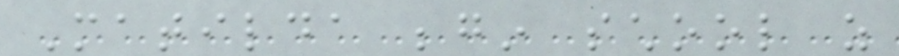Matilda begin school as
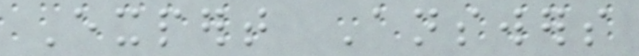Expert Answers
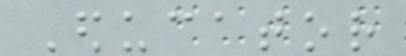Educator
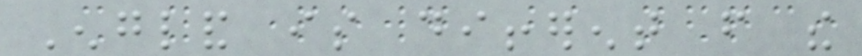England is different from the
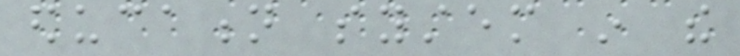education system in the
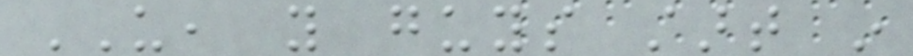US, you guys start in
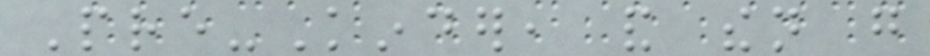Pre-Kinder, and then go
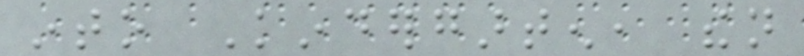into Kindergarten, then
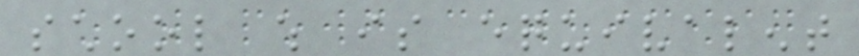school which is equivalent
